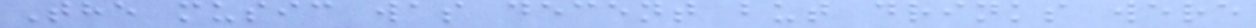The music was decent but drinks were
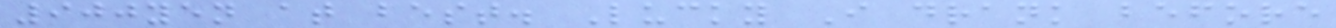900yen at best. Lucky I drank before
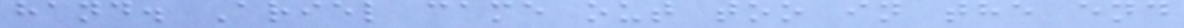hand. Ariel came out too in the end
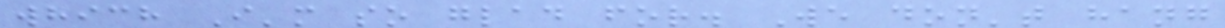which I'm so glad for. We don't hang
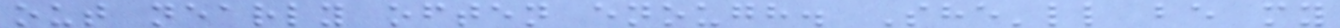out nearly often enough. She'll be my
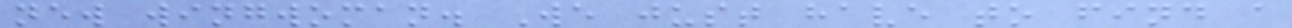new wingwoman. We just have to find a
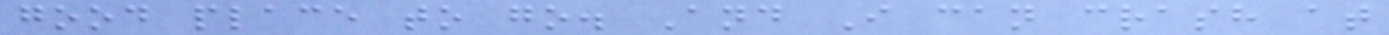good place to go. And I can crash at
